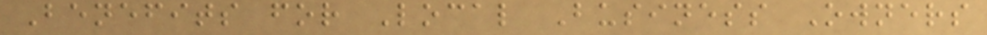Benefits for Local Business Owners
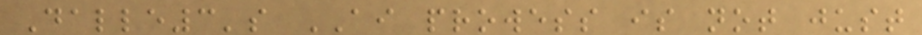Dalle3's AI prowess is not just
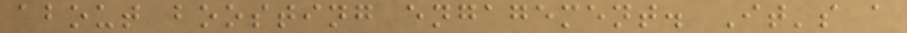about boosting engagement. It's a
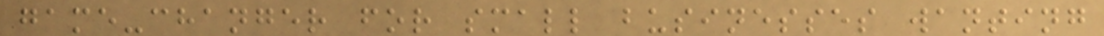game-changer for small businesses wanting
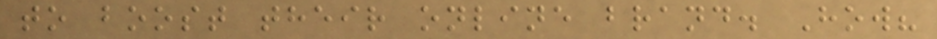to boost their online brand. How?
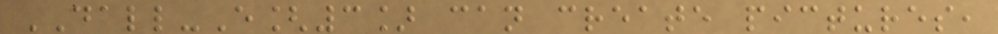DALL-E[3] can create pictures,
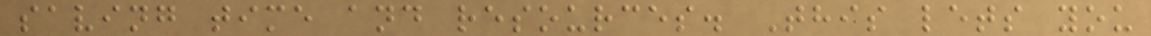saving time and resources. This lets you
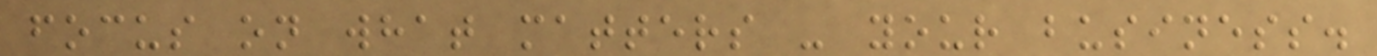focus on what matters - your business.
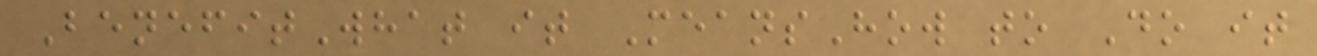BenefitWhat it MeansHow to Do it
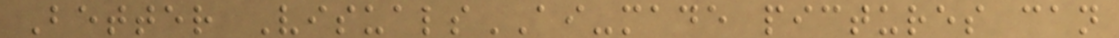Better VisualsAI-made pictures can
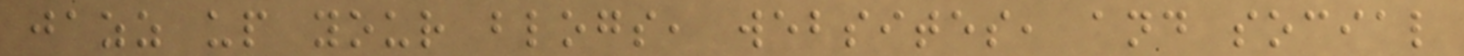jazz up your blogs, websites, and social
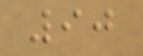90
